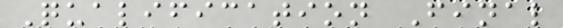Qualification Final
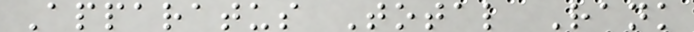Apparatus Total Rank
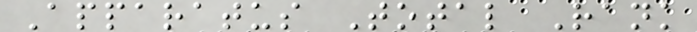Apparatus Total Rank
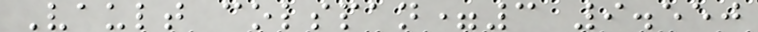Vault colspan=3 9.550
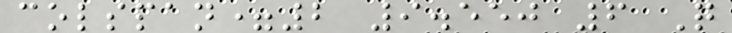colspan=2 9.550 6 Q
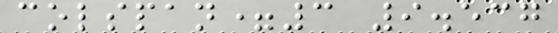colspan=3 9.537
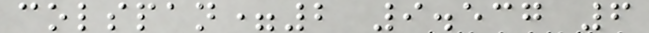colspan=2 9.537 6
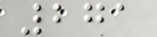271
